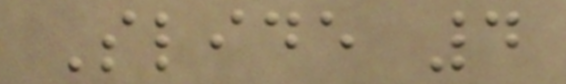Slide 4
